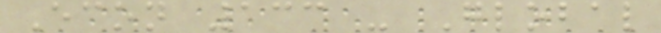Econ 133 - Global
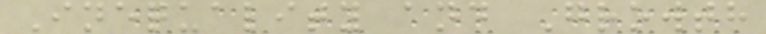Inequality and Growth
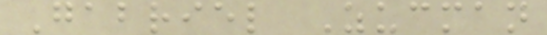Gabriel Zucman
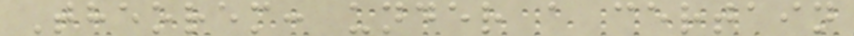Theorem: under a certain
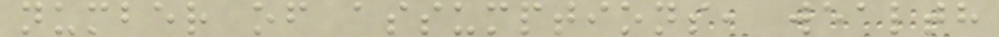number of assumptions, wealth
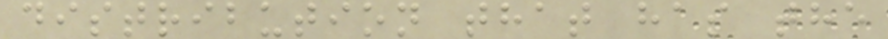distribution that has the
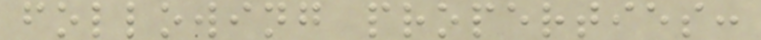following properties:
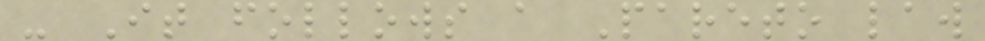- It follows a Pareto law
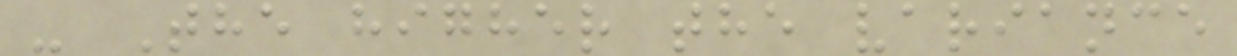- The higher the variance
